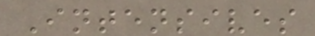Intensives
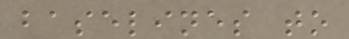baselines to
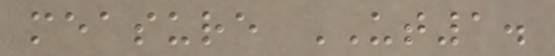measure UT1.
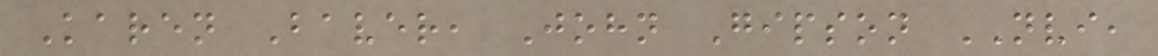Karen Baver, John Gipson NVI,
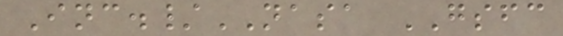Inc./NASA GSFC
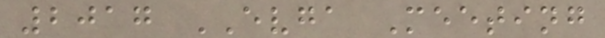2017 EVGA Meeting
